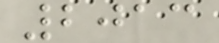2013
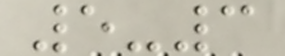5-3
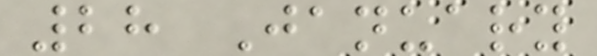28 January
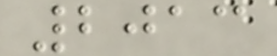2013
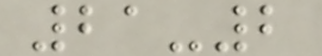21-2
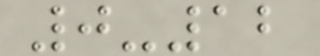0-12
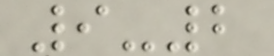9-2
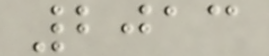2013
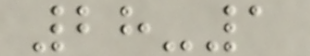28-1
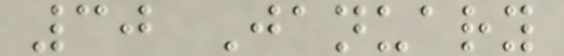30 January
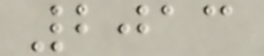2013
